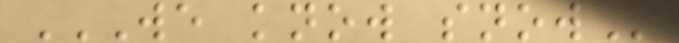WE KNOW SNOW
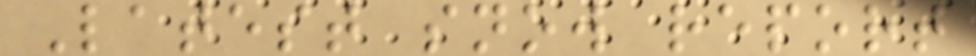Latest snow report
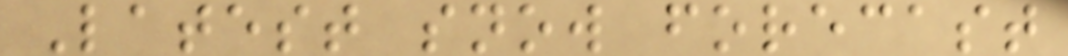Latest snow forecast
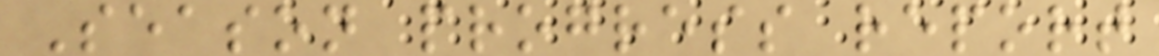Season progress report
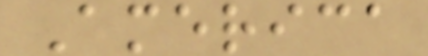America
